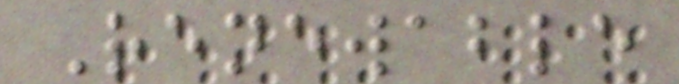Renewable
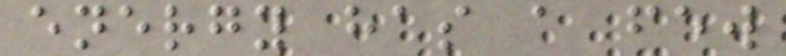energy has a few
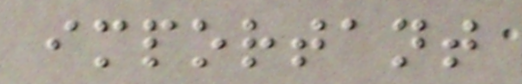important
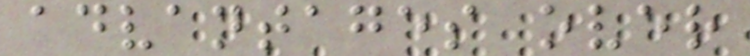advantages over
